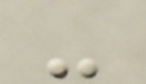-
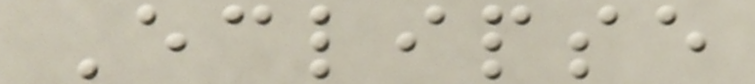Eclipse
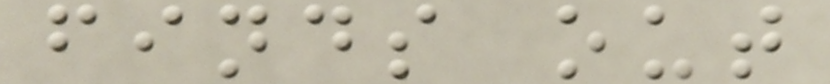finds out
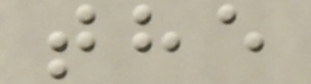the
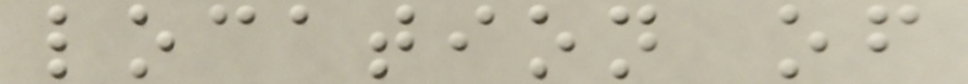location of
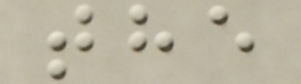the
